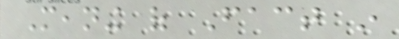Meaning of Fact in
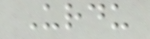Urdu
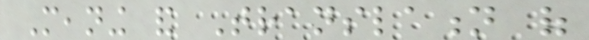Meaning and Translation of
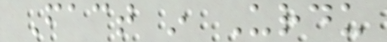Fact in Urdu
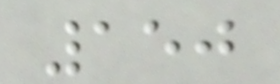150
